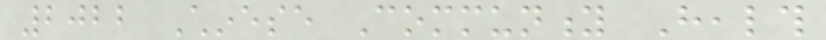2022 Chinese Community Health
